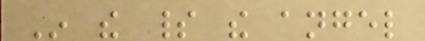In the spirit the angel
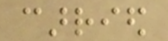carried
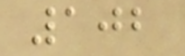102
